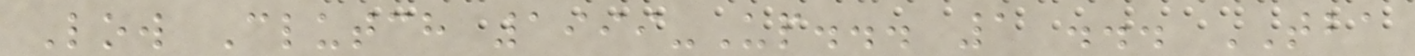Low Clutch 1999-Up... 1 ... TBA
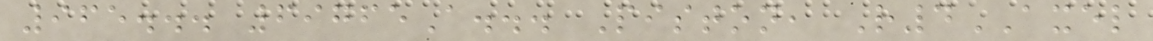965... 69765A... Piston, R4AXEL
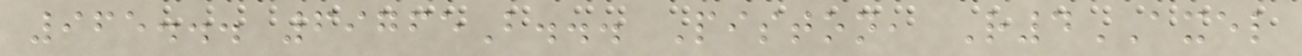965... 69765B... Piston, R4AXEL
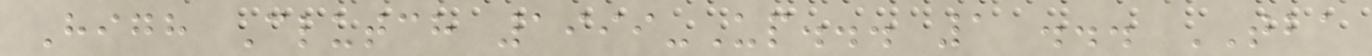High Clutch 1999-Up... 1 ... TBA
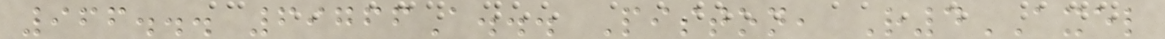966... 69766A... Piston, R4AXEL
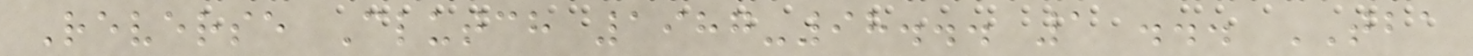Reverse Clutch 1987-98... 1 ... TBA
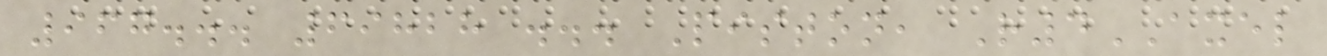967... 69828 ... Piston, R4AXEL
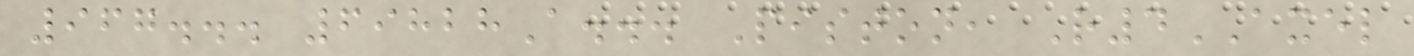967... 69828A... Piston, R4AXEL
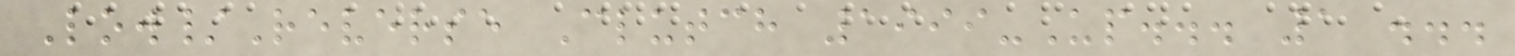Low/Reverse Clutch 1999-Up... 1 ...
